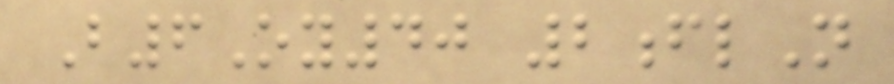B6Oy40 2flN
